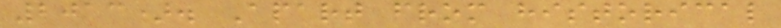2013). Apart from historical
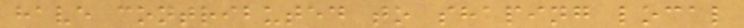have contributed to shaping local
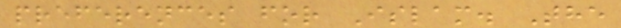preferences for Islam. The
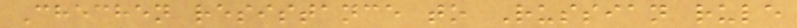Chechen resistance to Russian rule
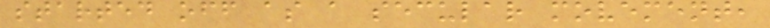started off as a secular movement,
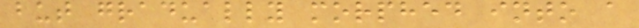but gradually morphed into a
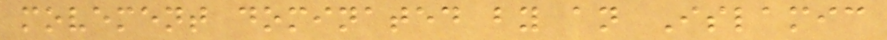movement dominated by an Islamic
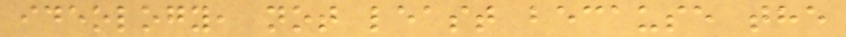ideology, not least because the
